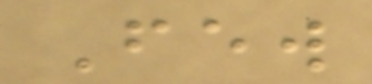Few
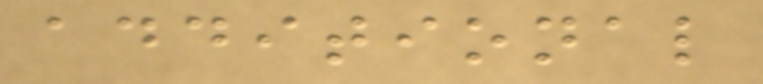additional
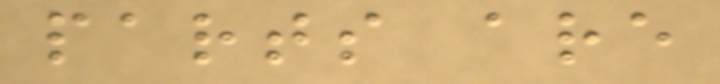parts are
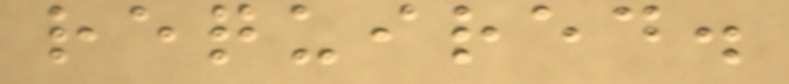required.
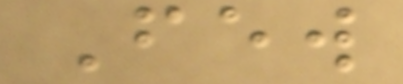Few
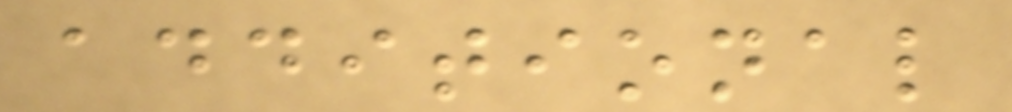additional
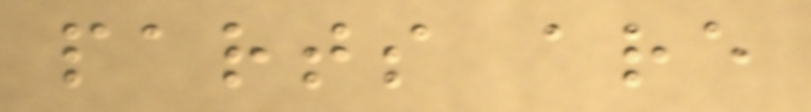parts are
